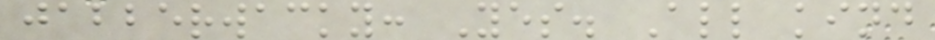jabberwacky: Yes. All kind
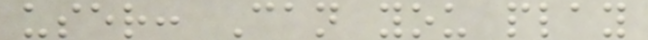user: Can you play
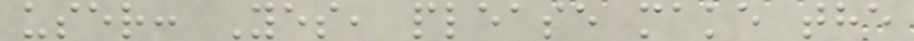user: Yes, please make the
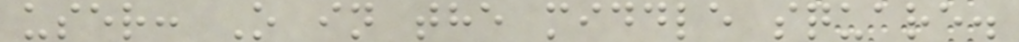user: O in the middle square.
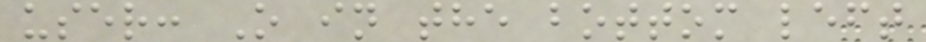user: O in the bottom left
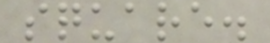square.
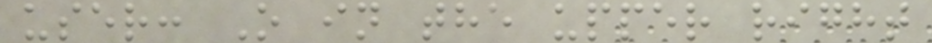user: O in the upper right
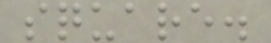square.
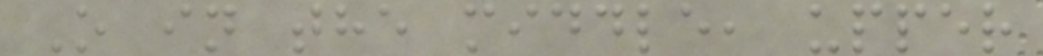O in the middle, upper
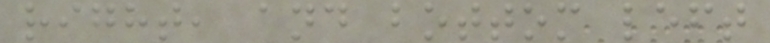right, and bottom left
